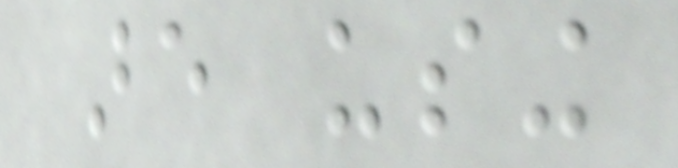are using
